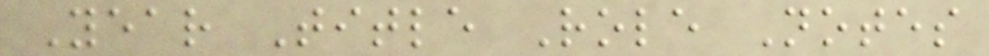Year Title Role Notes
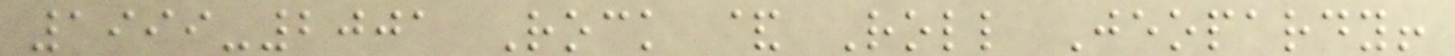1999-2001 Rock & Roll Jeopardy!
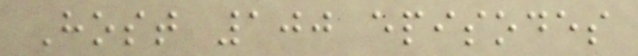Host 100 episodes
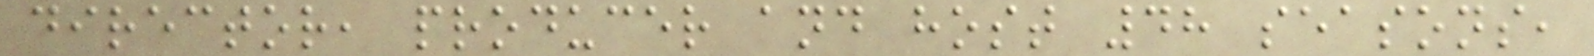director, producer and host 48 seasons,
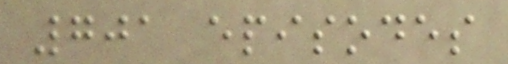701 episodes
